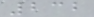232
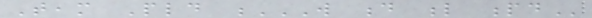Team Pld W D L PD
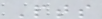Pts
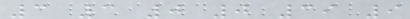3 3 0 0 39 9
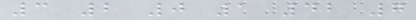3 2 0 1 42 7
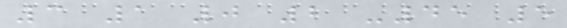3 1 0 2 -45 5
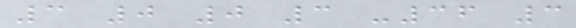3 0 0 3 -36 3
